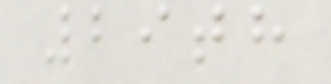29th
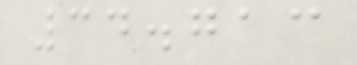34.713
